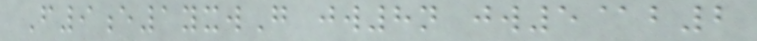F9e1yxwG jw8n jw5@b2
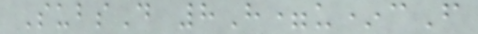SubsD 8H=u*cF
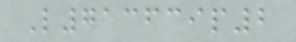L713639p2
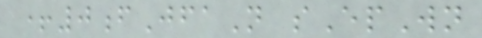+0fJfaN sEpWn
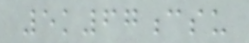5k67csu
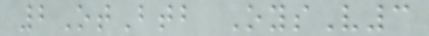2OtBtb OysV3
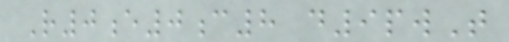R0e0c8 d9pwT
